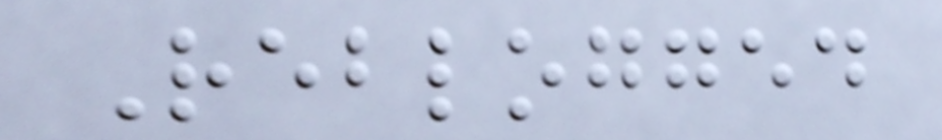Reblogged
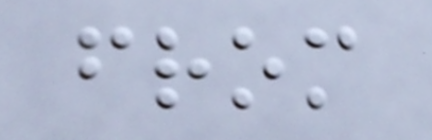from
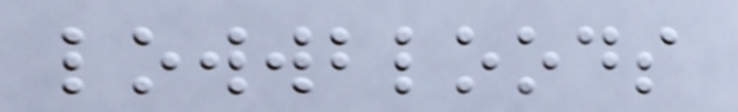lowwbloods
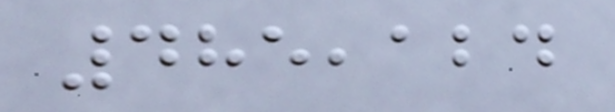485,124
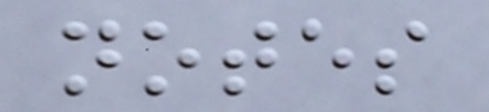notes
